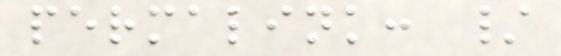permalink: /
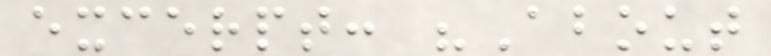excerpt: "About
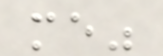me"
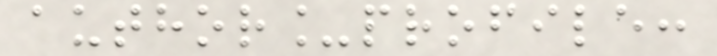author_profile:
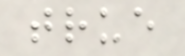true
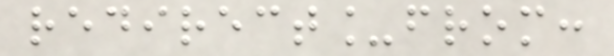redirect_from:
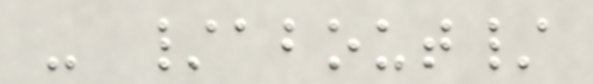- /about/
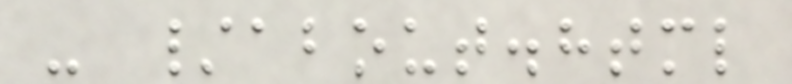- /about.html
